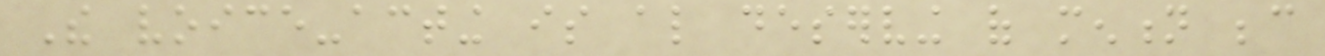The voice-acting is also deserving of mention because
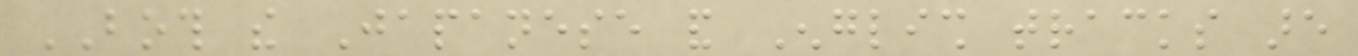BOTH the Japanese and English tracks are
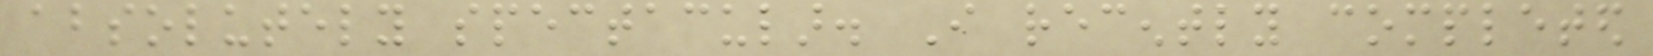absolutely spectacular. I recently completed
